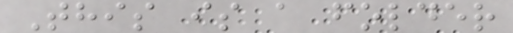This is a folder
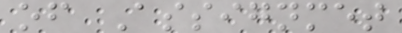of Assignmet
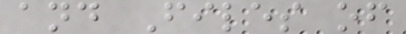and Files of
